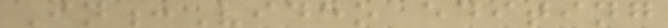In:Video editing
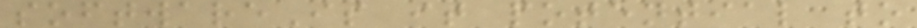softwareIs it potential to
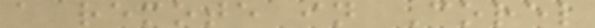a remote in Corel
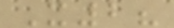X2?
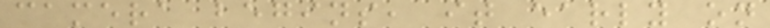camera begins, it early on
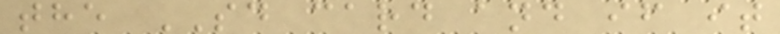the SD card and if it
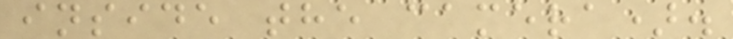inside the camera).
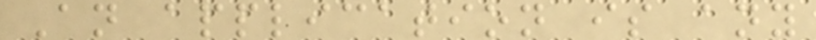An application is any
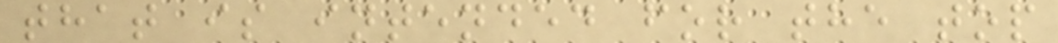that is intended for the top
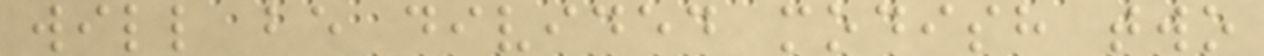will be divided modish two
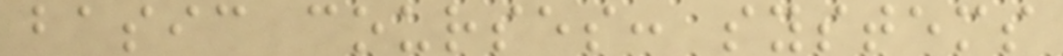basic courses: systems
